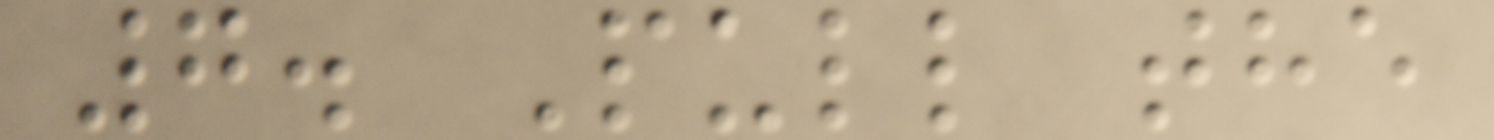7. Pull the
